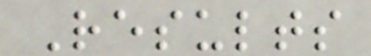Results
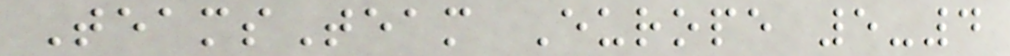TeamsTeam Europe 5-4
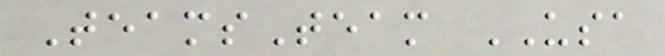TeamsTeam USA
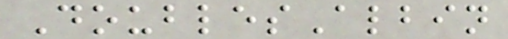DoublesAlbin
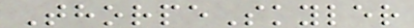ThorpeSkyler
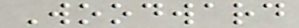Woodward
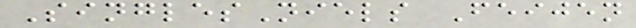SinglesNiels Feijen
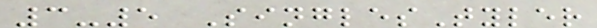3-5 SinglesTyler
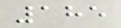185
